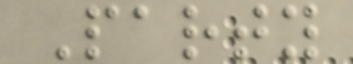Party
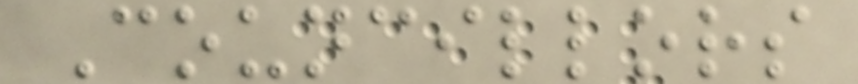Councillors
